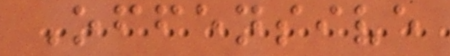Offensive
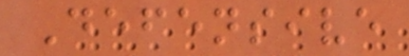Defensive
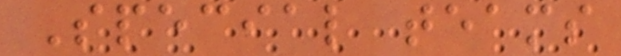Special teams
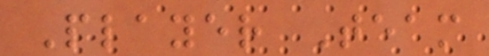Player Team
